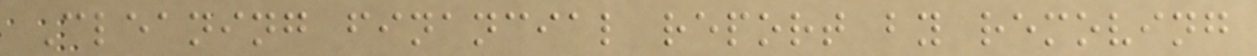Cleaning financial report by removing
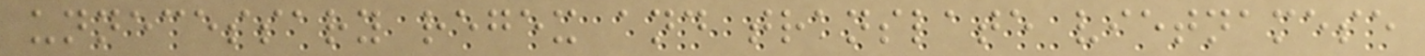unnecessary regex and translate vietnamese
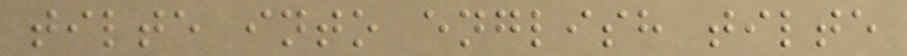tilte into english tilte
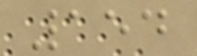154
